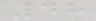48
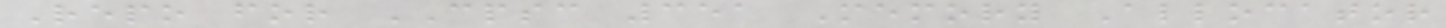Repo for CPSC 351 Memory Allocator
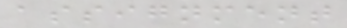assignment
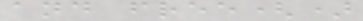and free()
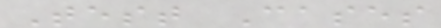Test Cases
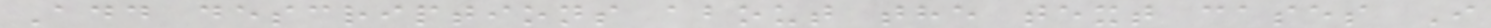Add descriptions about the text cases I
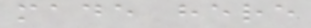made here
